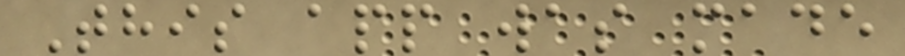This app was made
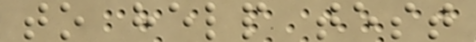to help test
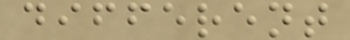different
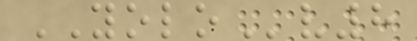YOLOv8
